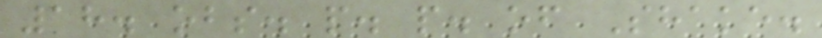18. obs. p. p. of Shake.
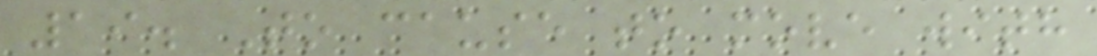19. To cause to move with
